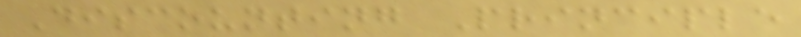Discounting Principle
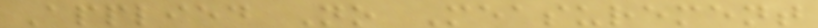Applied No Measurement
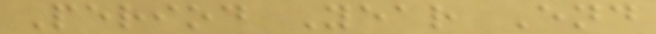Period Year End
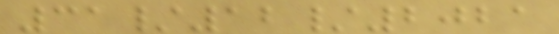31/12/2021
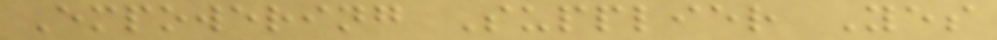Empowering Supplier Yes
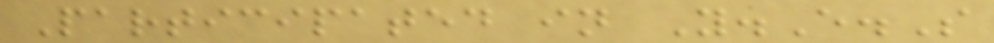Participated in Y.E.S
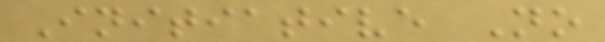Initiative No
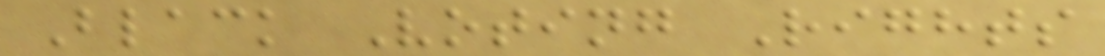Black Voting Rights
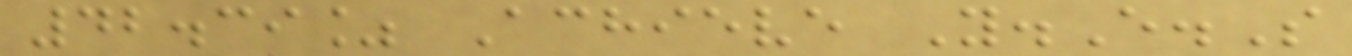42.39% Achieve Y.E.S
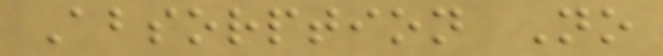Absorption No
